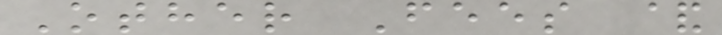Other Fees &
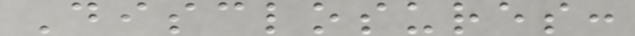Disclosures:
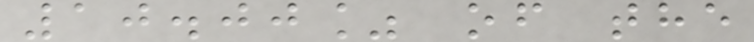10.00% of the
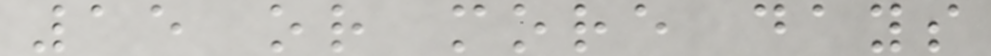15 or more days
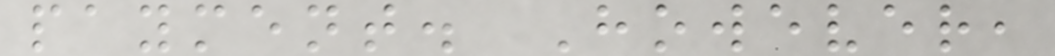payment. However,
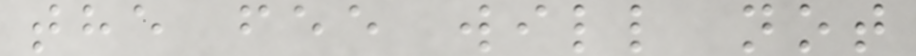the fee will not
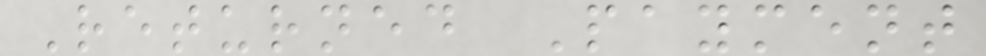Returned Payment
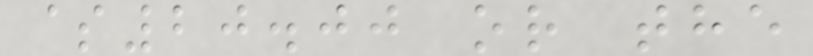$20.00 or the
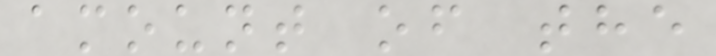amount of the
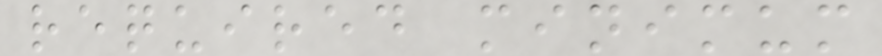required minimum
